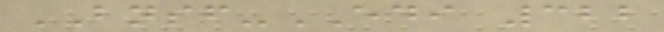BNSF-EDI 322
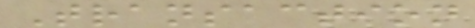Transaction
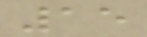15
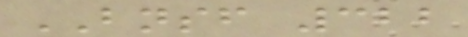BNSF 322
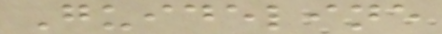Guideline
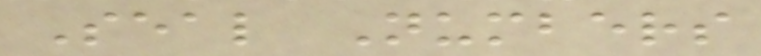Seal Numbers
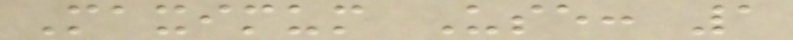Maximum Use: 1
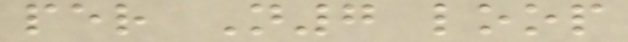per N7 loop
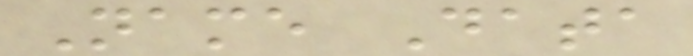Name Data
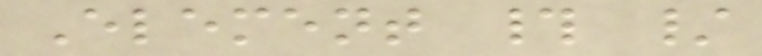Element # /
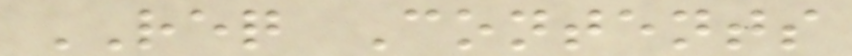REQ Contents
